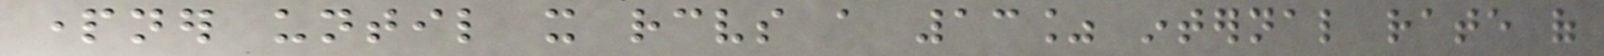partner until it receives a 13% internal rate of
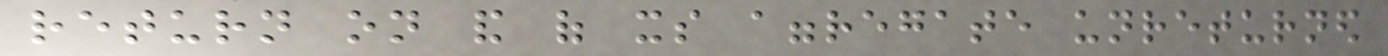return on and of its aggregate unreturned
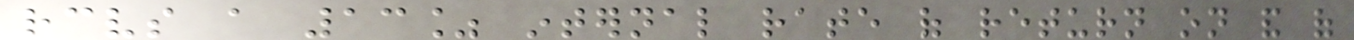receives a 13% internal rate of return on and of
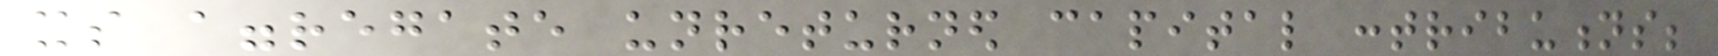its aggregate unreturned capital contributions;
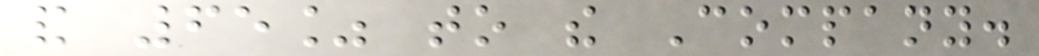and 65% to the Company.
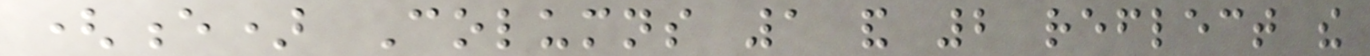(e) Columns 1 and 2 reflect the
